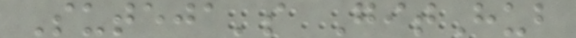Suteja's GitHub
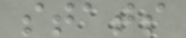stats
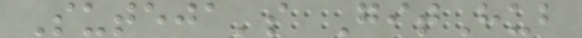Suteja's GitHub
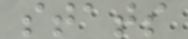stats
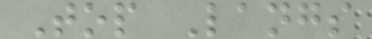Top Langs
